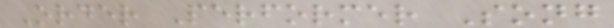Order Performer Song
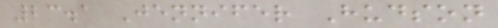23.1 Jennifer Hudson
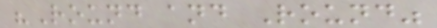"Round and Round"
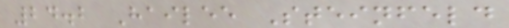24.2 Hailee Steinfeld
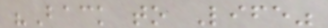"Back to Life"
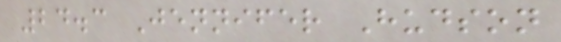24.3 Jennifer Hudson
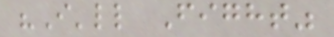"I'll Fight"
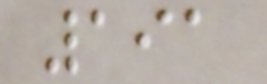191
